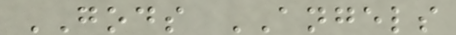GODS ANGELS
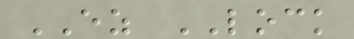EZ LOCK
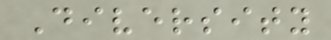Diversity
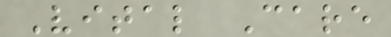Vital Care
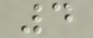4
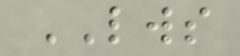LWS
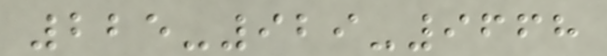225-929-9668
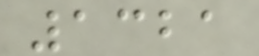1321
